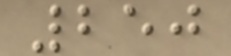250
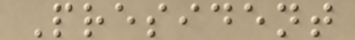President
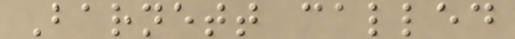Barnett called
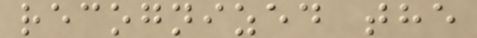recognized the
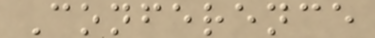Conference
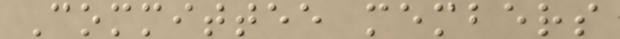Committee members
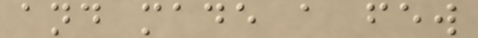and made a few
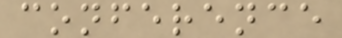conference
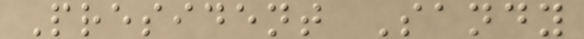President Sandy
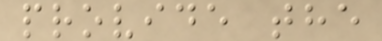provide the
